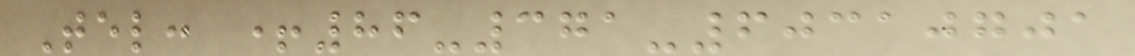Tel: +86-371-60310701
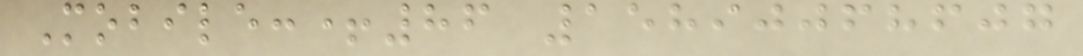Mobile:+86 15890068607
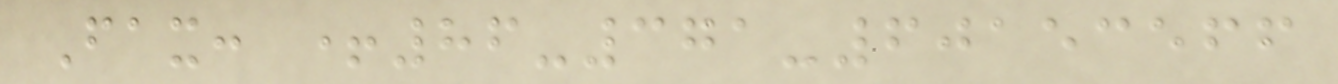Fax: +86-371-60153566
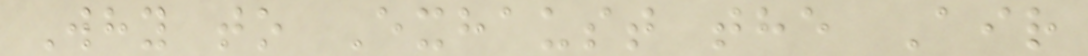Why to Exhaust the Air
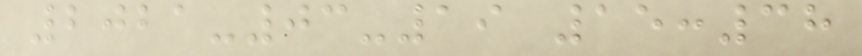2021-03-19 15:38
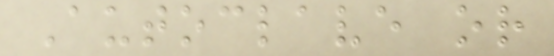Autoclave or
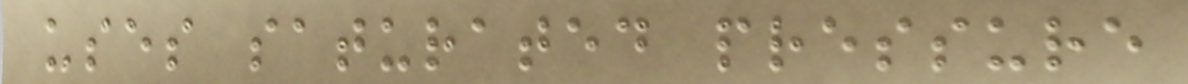uses saturated pressure
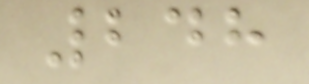248
